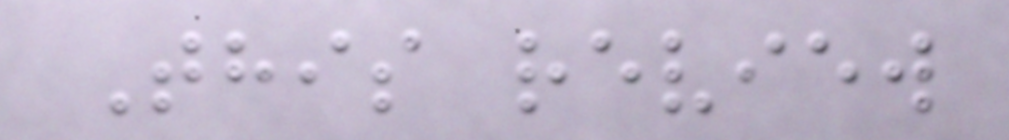This review
